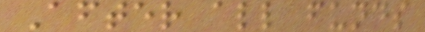After all funds
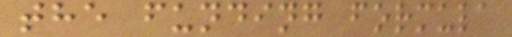the funding formula
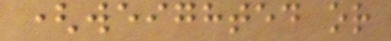(weighted or
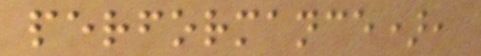performance),
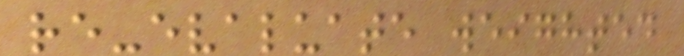re-evaluate weighted
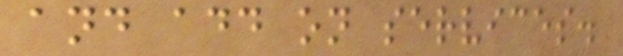and add on services.
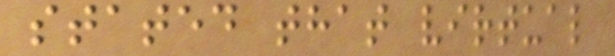stated that virtual
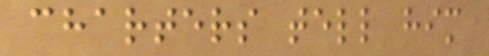charters tell him
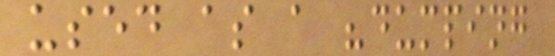used as a "dumping
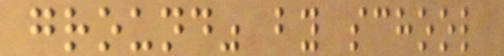ground" by school
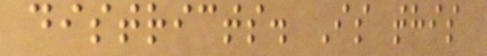districts. Is this
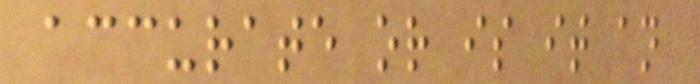accurate or is it an
